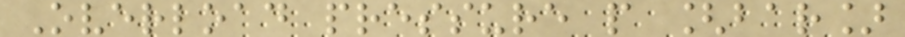Overload pressure p [bar]
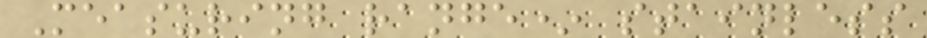Measuring range* stainless
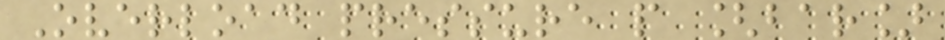Overload pressure p [bar]
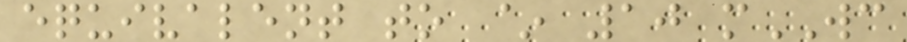equivalent to ~ 10 mWC
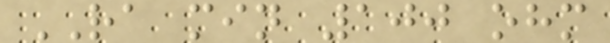RA min 100 ohm
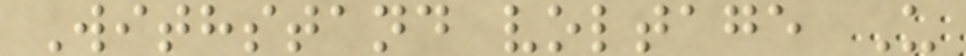Withstand voltage U
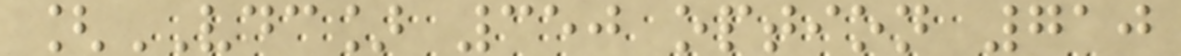[VDC] 350 option 710
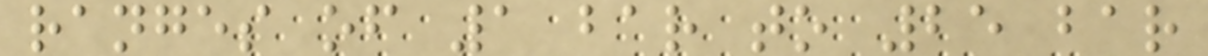ranges of 1 bar to 25 bar
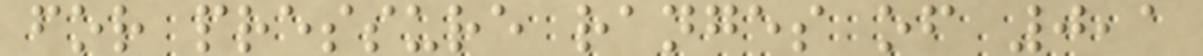for pressure ranges of 0,1
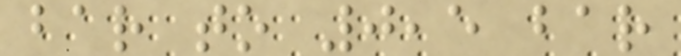bar to 0,5 bar
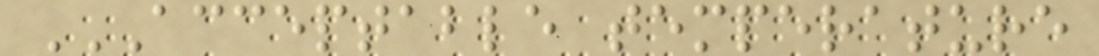ACCEPTABLE TEMPERATURE
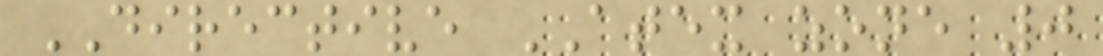DIRECTIVE ATEX zone 0
